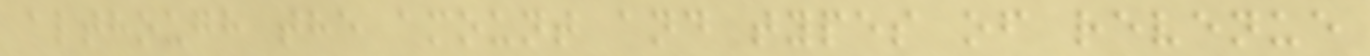although the amount and types of revenue
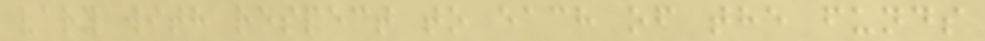vary with respect to each of the funds
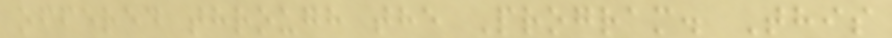offered through the Program. This
